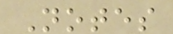Notes
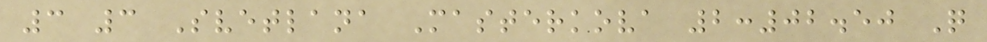3 3 Svetlana Masterkova 2:02.50 Q
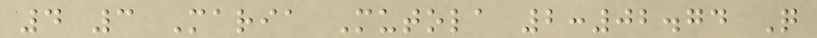4 3 Maria Mutola 2:02.74 Q
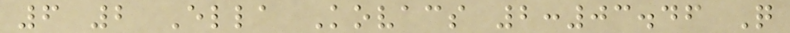6 2 Ella Kovacs 2:03.46 Q
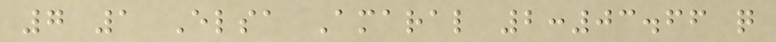7 1 Elsa Amaral 2:03.66 q
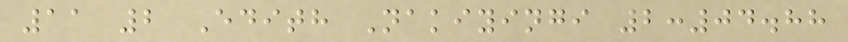11 2 Edith Nakiyingi 2:04.88
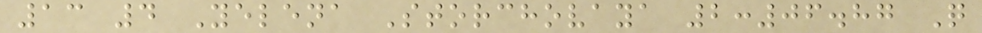13 4 Yelena Storchovaya 2:06.87 Q
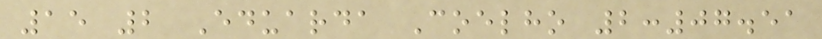15 2 Eduarda Coelho 2:07.51
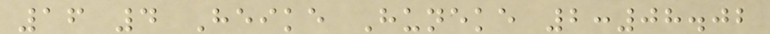16 4 Heike Huneke 2:08.02
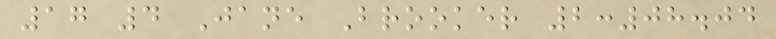17 4 Jane Brooker 2:08.04
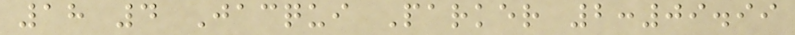18 4 Jacqui Parker 2:09.99
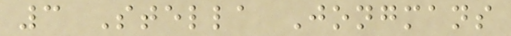3 Stella Jongmans
